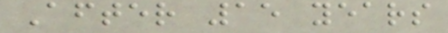After 15 years
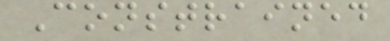Constrained
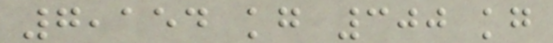7,154 kg 300 kg
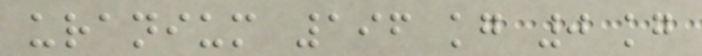uranium 196 kg 0 kg
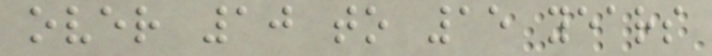over 10 to 15 years
